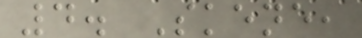4. Skene,
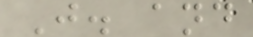J. and
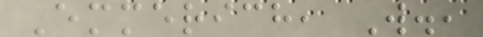Emmerich, W.,
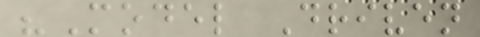"Model Driven
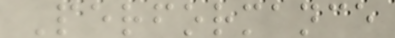Performance
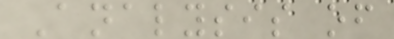Analysis of
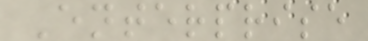Enterprise
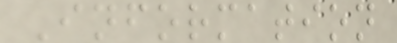Information
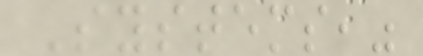Systems,"
